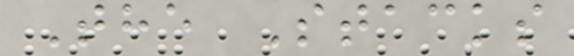The Stacks
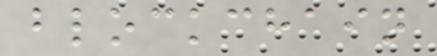blockchain
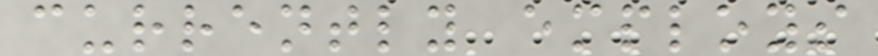currently employs
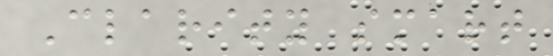Clarity smart
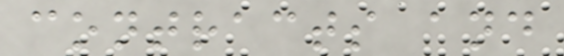contracts and
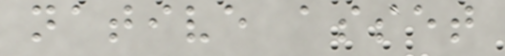native asset
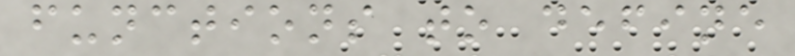functions to define
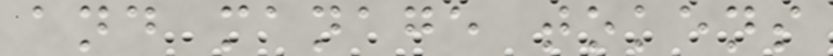and manage tokens
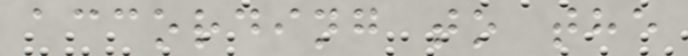according to the
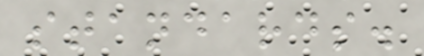standards.
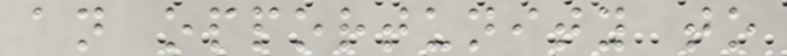an opportunity to
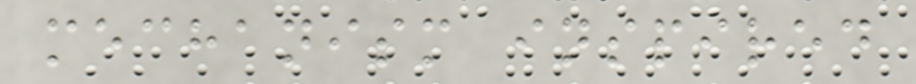mechanism inspired
